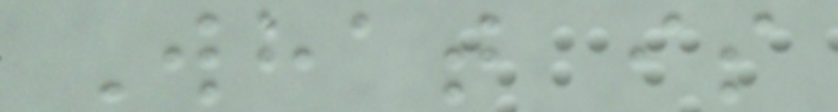What is
